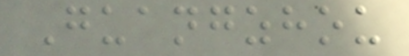Guangzhou
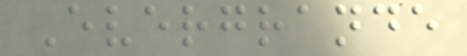Evergrande
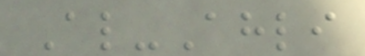Al-Ahli
